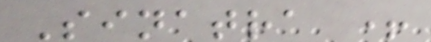Sinatra +
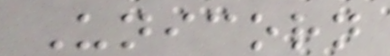Unicorn
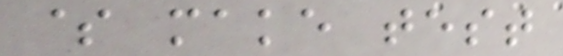$ make test
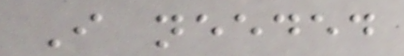I needed
